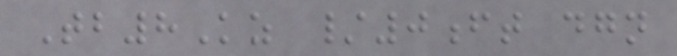Tb8Kz /0ft dgn
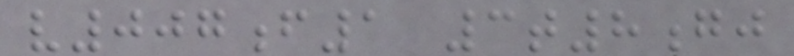v007f1 3t8gj
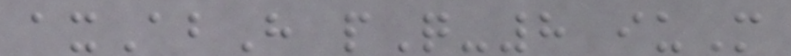axAbH pQ-8 iuM
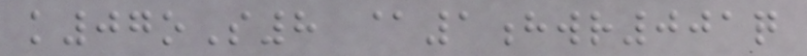k07oS8 @1hwr001q
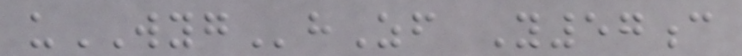uWYGhZf Y57c
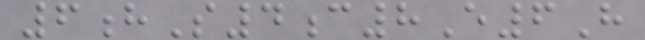6hS4c8E6H
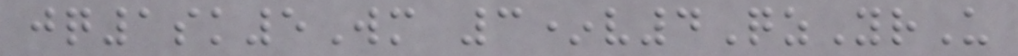jq1sk5Wm 3*v4QzYrU
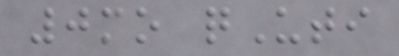0mo qUti
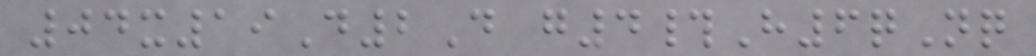04x19D2D g4#H6qNq
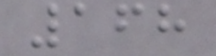168
